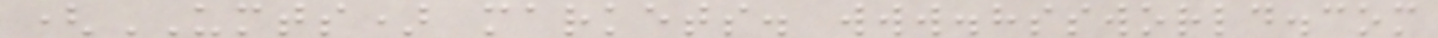(UMTS) markets. www.hssworld.com
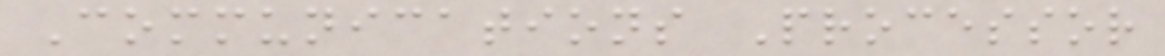Communications Processor
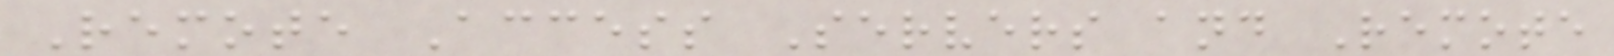Remote Access Servers and Remote
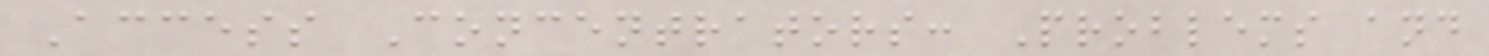Access Concentrators: Problems and
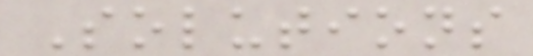Solutions
